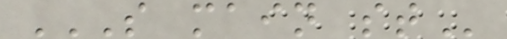S MAIN ST
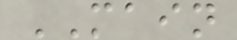MAIN
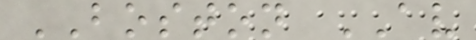BOSTON AV
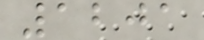1201
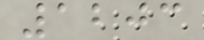1203
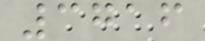3716
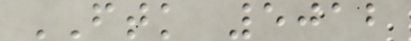FTK 5012
